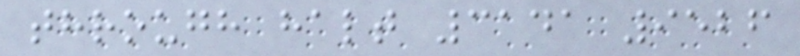through halt 3141 9526
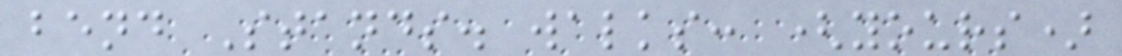bend Stands. walks: (yours)
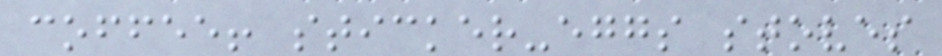coffee! sticker-eggs stoves
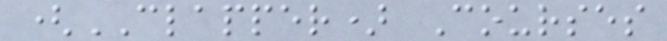(CLAPPER) Courses
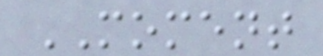MOMENT
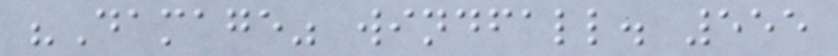"Damage" windfall. 555
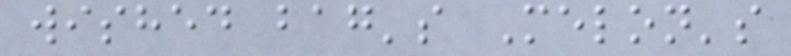wished bag's Melon's
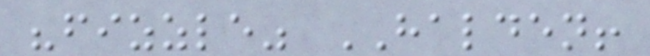"fizzle" HALDEN!
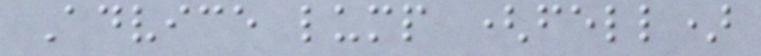Advice lump (fell)
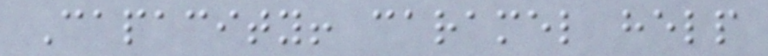Capacity! caramel help
